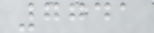7741
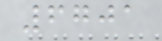6701
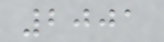2001
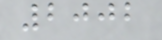2002
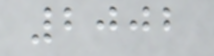2002
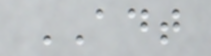ADT
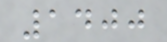1400
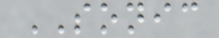SONIC
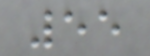55
